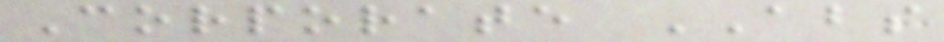Corporate ABS
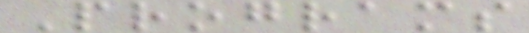Programs
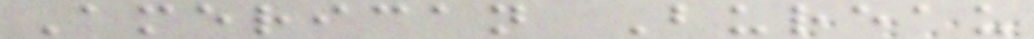American Bureau
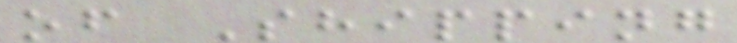of Shipping
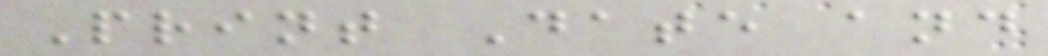Print Date and
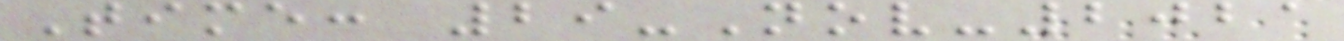Time: 29-Nov-2021
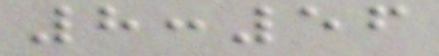8:56
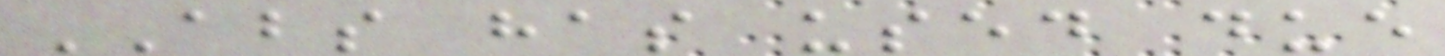ABS has used due
